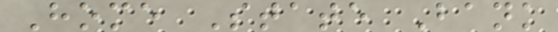Home State Bank
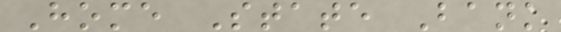Home State Bank
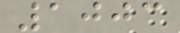1003
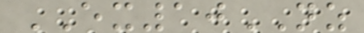EX10NZ
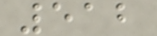512
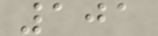101
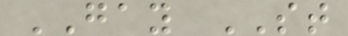GAY ST
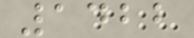1422
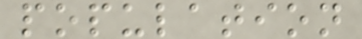population
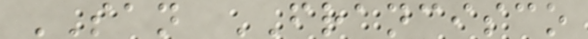SAN FRANCISCO
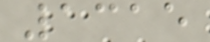1315
